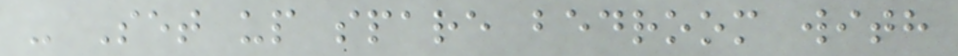- Set up spare bedroom with
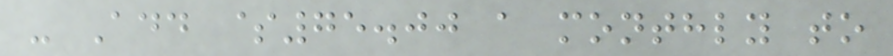- Add $75.00 a monthly to
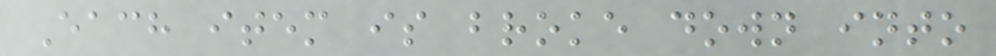Each item is broke down into
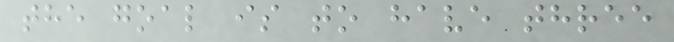the goal is to have three
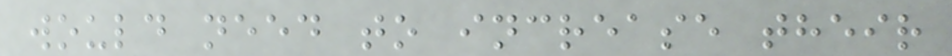would need to increase their
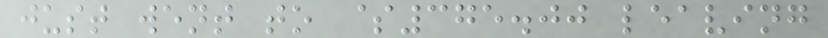just went to $375.00 leaving
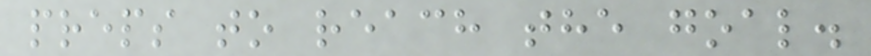preps to reach the goal.
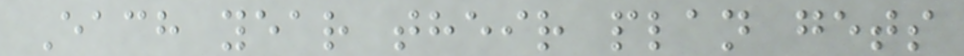Each year their plan gets
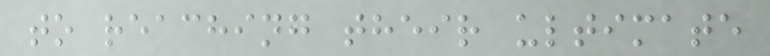to reaching their ultimate
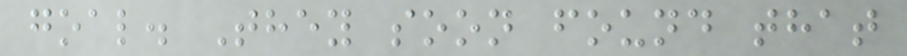goal. They soon found that
